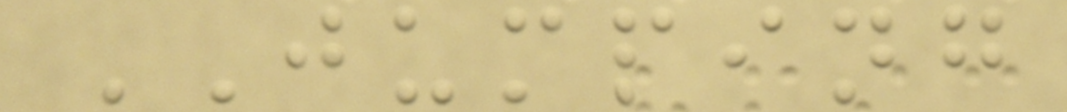JUMPING
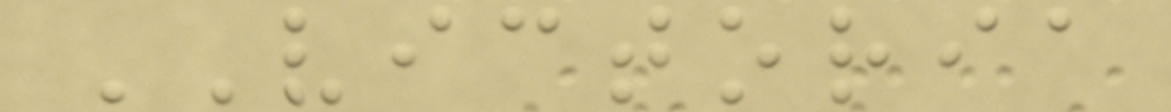VICTORIA
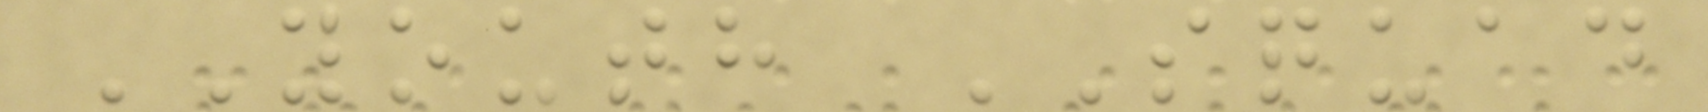YOUTH SQUAD
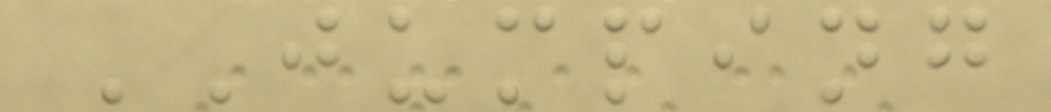JUMPING
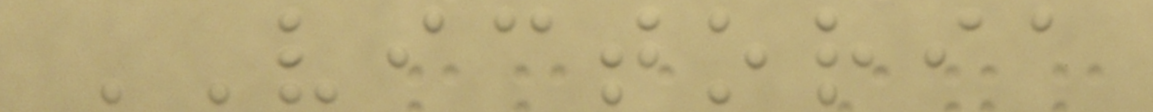VICTORIA
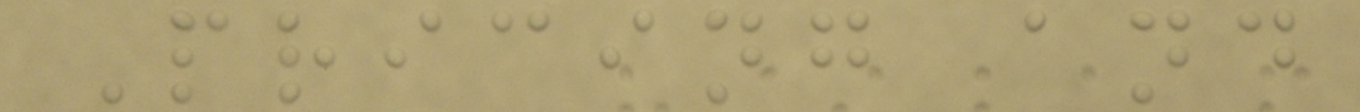Pricing and
